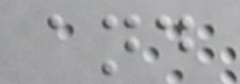and
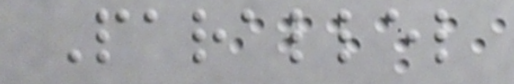Parallel
